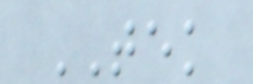TEK
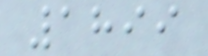1899
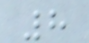8
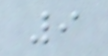9
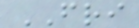FRI
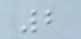2
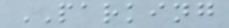PARKING
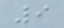9
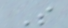S
